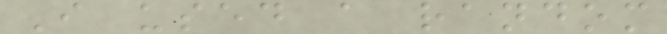I used a random
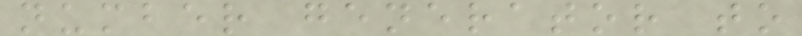number generator to
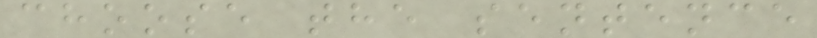choose the sentence
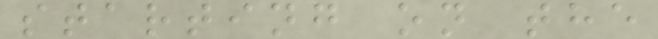starting on the
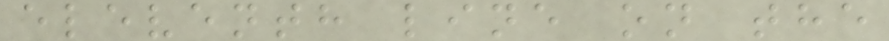eleventh line on the
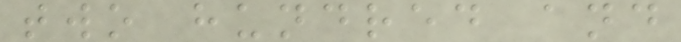two hundred and
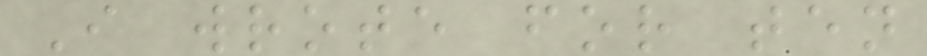I wrote for ten
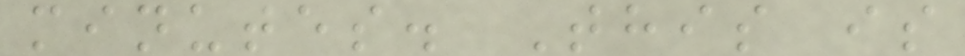minutes. This is
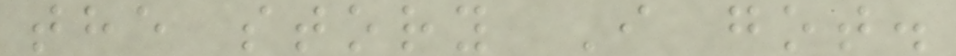the story I got.
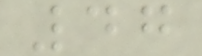47
